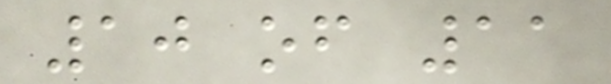10 of 11
